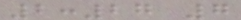2:27 7
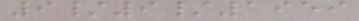9/9/1959
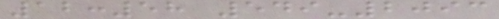12:58 549-2093
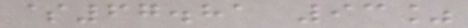$67.81 93%
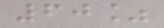60%
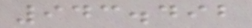943.492
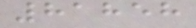81858
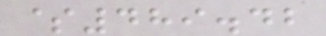$489.42
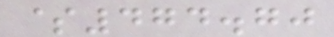$474.70
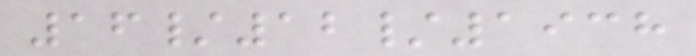16/12/1938
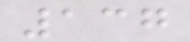137
